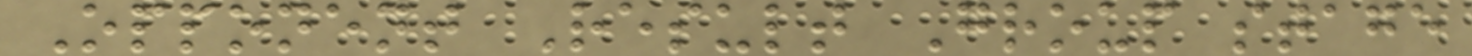Opponent Result Group stage
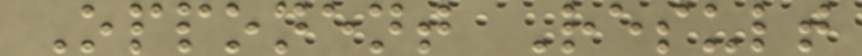Opponent Result
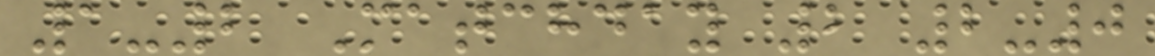1-2 Matchday 2 2-0
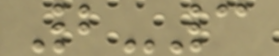2-3
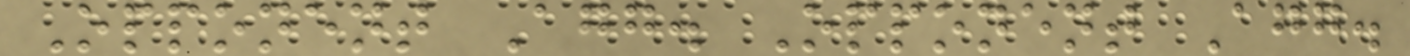Opponent Agg. Opponent Agg.
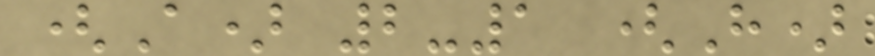(A) 2-1 (H)
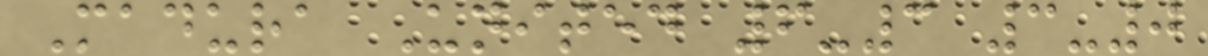Madura United 6-3 3-0
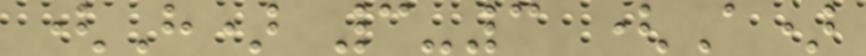(H) 3-3 (A)
